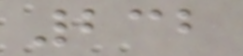232
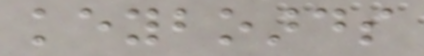keyboards
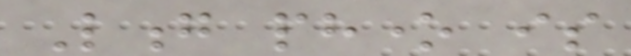Long phone is
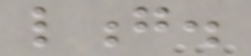long.
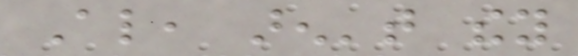Also, aren't they
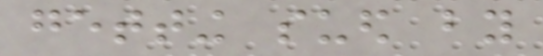getting sued by
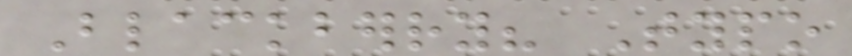Blackberry? Typo
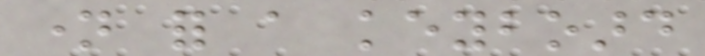name for a keyboard
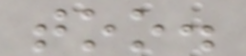too.
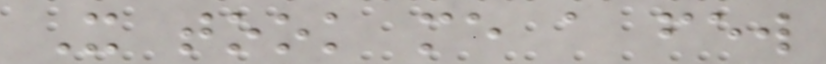It took me a few
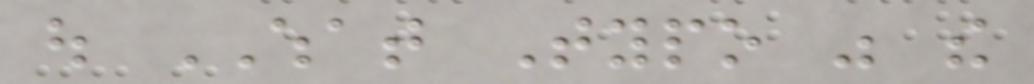out WHAT Typo was the
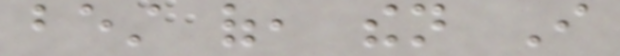best of, then I
